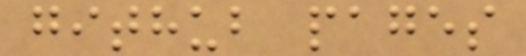github pages
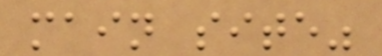main site"
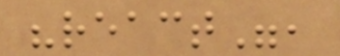"react",
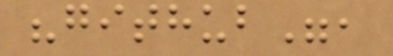"github",
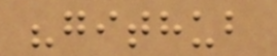"github
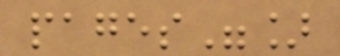pages"]
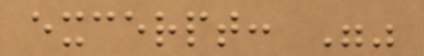excerpt: ""
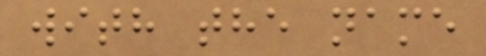with the name
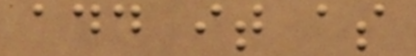add it as
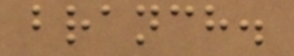branch.
